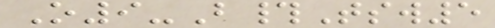O9-B#Tsw5
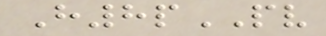H8pPV
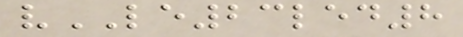vLE23led8
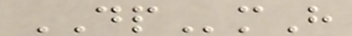DPmH
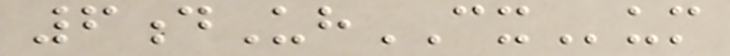6dUhCXum
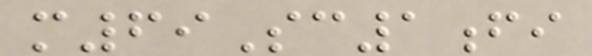m69Sc1fi
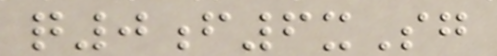q0f6xSg
